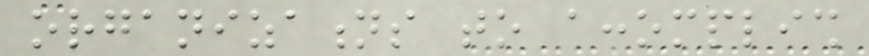organizations to accomplish
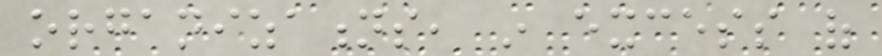organizations, in excess of
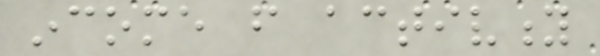income from activity
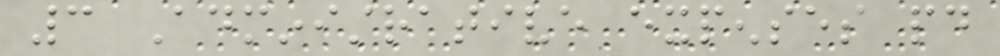3 Administrative expenses paid
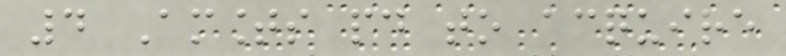4 Amounts paid to acquire
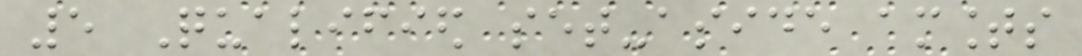5 Qualified set-aside amounts
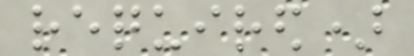required)
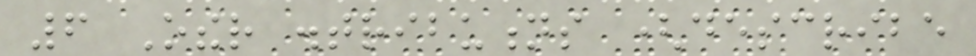6 Other distributions (describe
